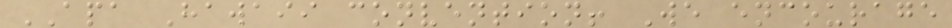APA Hawaii convention! We encourage
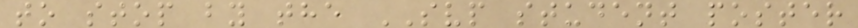to stop by the SVP student poster
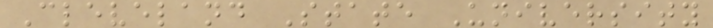Cleveland State University
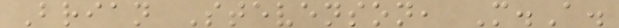Brian Stevenson, M.A.
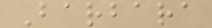Barbara
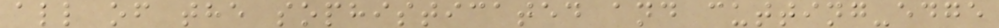all of the sophisticated and cutting-edge
